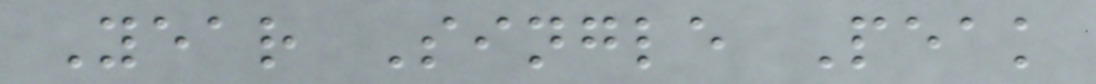Year Single Peak
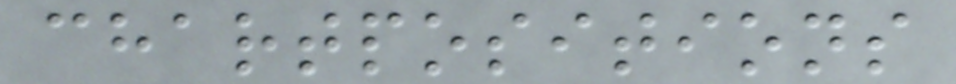chartpositions
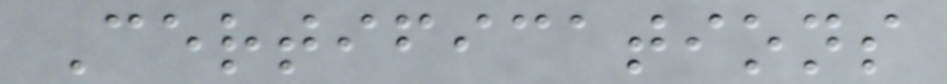Certifications
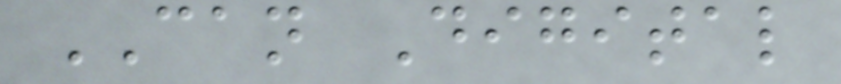CAN Digital
